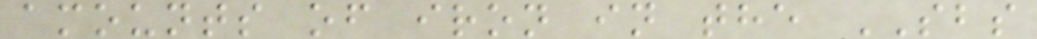amounts of iron in the SBS
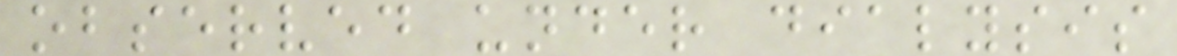observed under dialysis
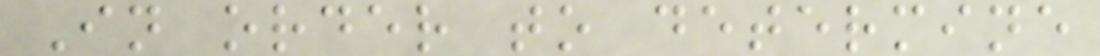In order to determine
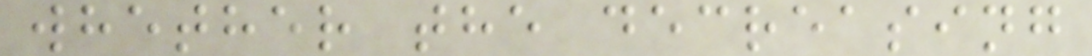whether the decreasing
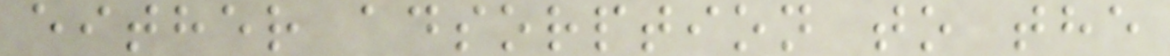either adsorption to the
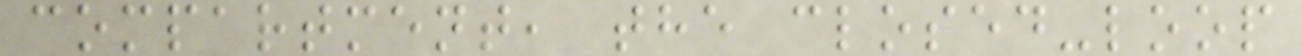compartment, the closed-loop
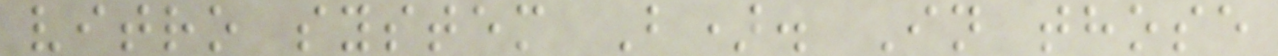vitro system B). In those
